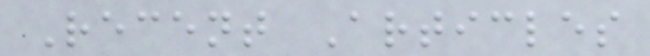Recent Articles
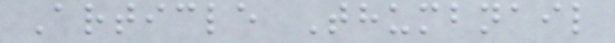Article Thumbnail
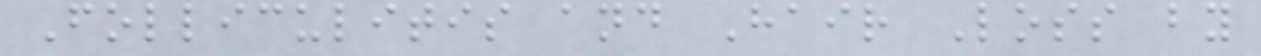Folliculitis and Hair Loss by
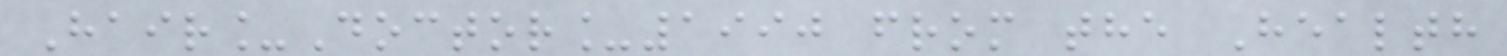Hair_Doctor_1990 from the Health
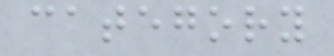category
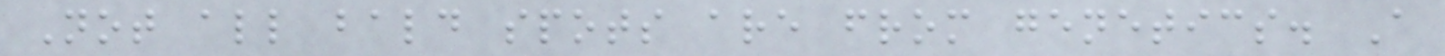Not all bald spots are from genetics. A
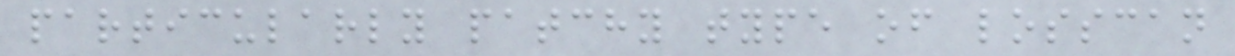particularly patchy type of losscan
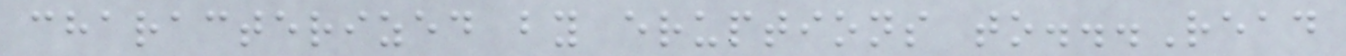characterized by eruptions to...Read
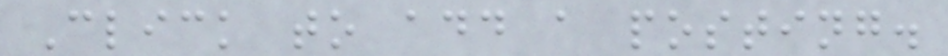Click to add a posting.
